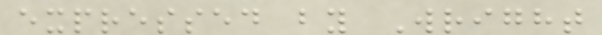expressed by Wright
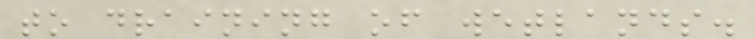to draining of wetlands.
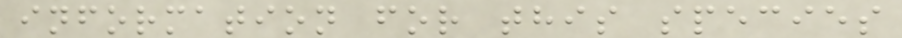information for this species
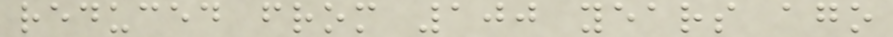reduced from 100 years ago
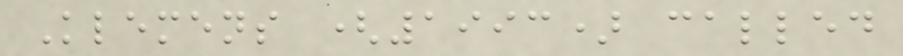Klemens (1993) called
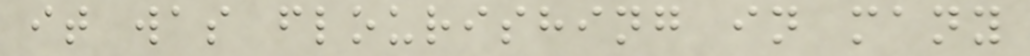it was flourishing in many
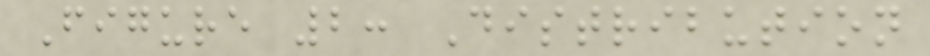Figure 2: Distribution
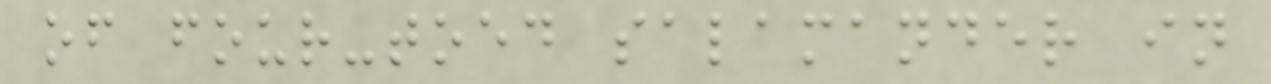of four-toed salamander in
